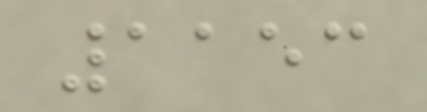1153
